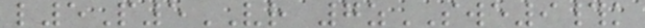l5P5VR 7zSWE9#k
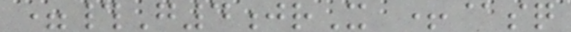=#G4jrX +@sq
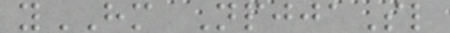yHM NpjjaSl
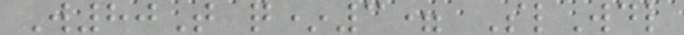W80T q*3= SlWdl
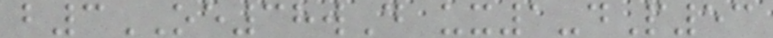b3OE38wD ux1-dP53
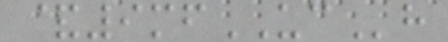&9mfUCh
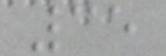35
